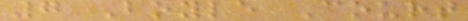7 Boyle Court
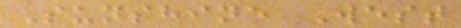Sunshine West
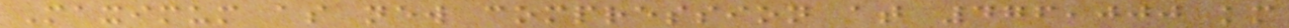Maximum as new compression at 476,000 km
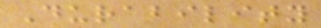Durability
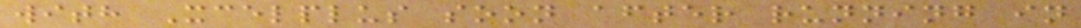with Xcelplus soon after running in
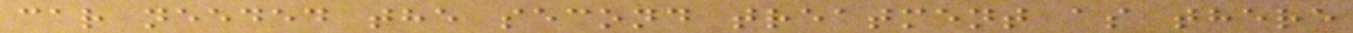car needed the second treatment as there
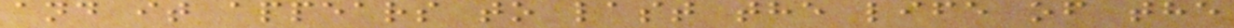and it appears to last the life of the
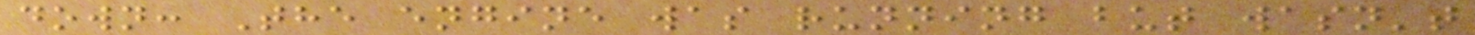down: The engine was running but wasn't
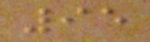95
